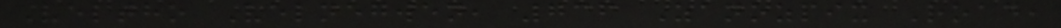Veltho Velnegwen, 736 Zanozpix Road,
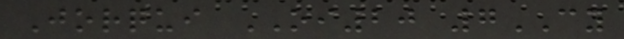Jorqui OI20 7CY
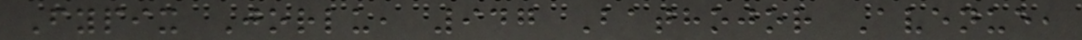Fypix Jorlu, 947 Bathojor Avenue,
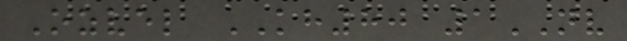Ozvel KH80 1NV
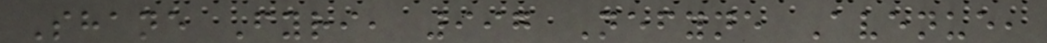Shane Fyri, 997 Nefyne Avenue,
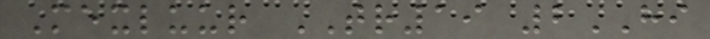Mexluur TR19 2HI
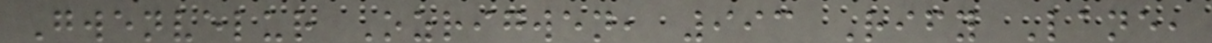Gwenvelur Ozrigwen, 993 Rify Lane,
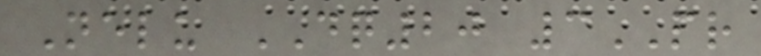Nelu DQ20 3PR
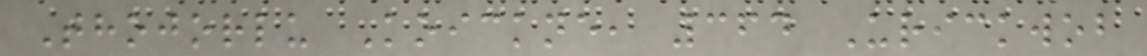Thojorlu Koickne, 364 Urickwob
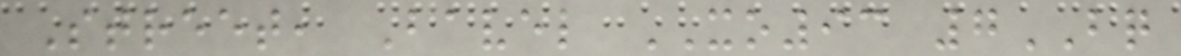Street, Bavel XO93 7BQ
